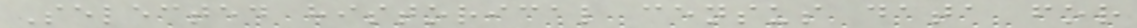Selected historical census data for
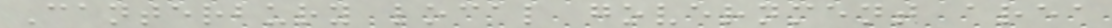Canterbury local government area
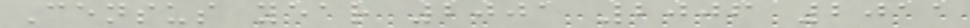Census year 2001 2006 2011
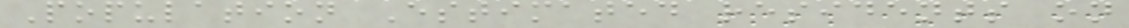Population Estimated residents on
